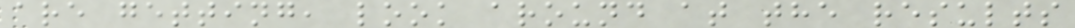are getting, look around at the results
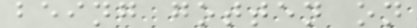being gotten on
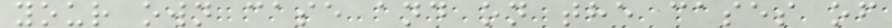your own case and on the cases of
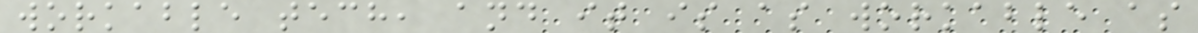workable tech, and it is as workable as
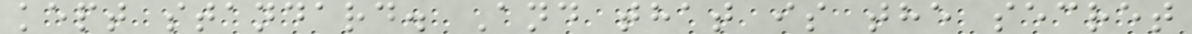kept standard. And that is the secret
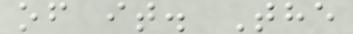of it. The
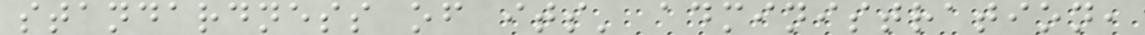standardness of its' administration,
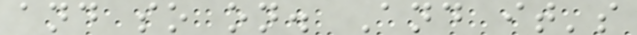and so on. And it's
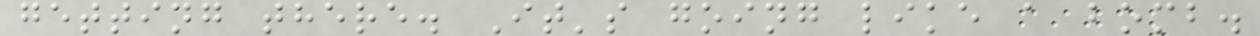getting there. It's going like a bomb.
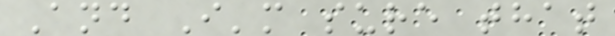And I'm sure that
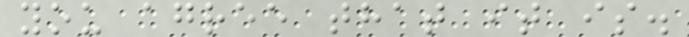you agree that it is.
